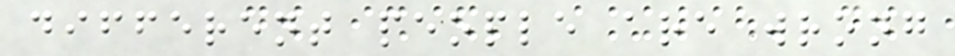different people are wrong
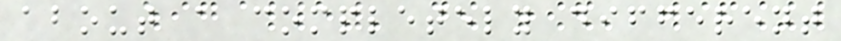about a completely different
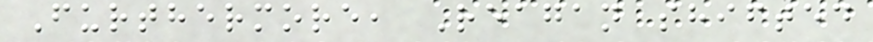Furthermore, Reagan shifted
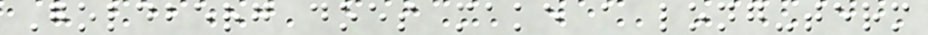Goldberg does make a long-term
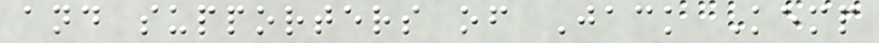and supporters of Jack Kemp
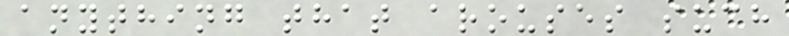anything that arouses such
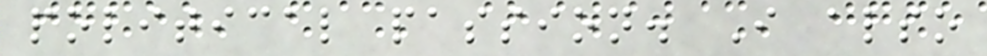political passion. I also
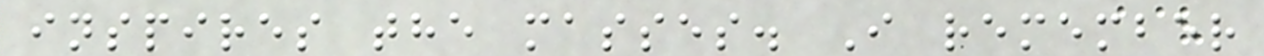inspires the masses. I remember
